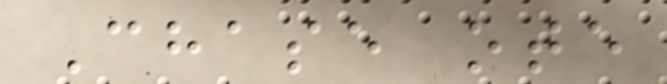Chase ote
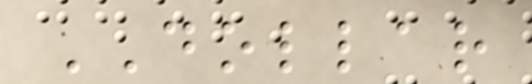DOLLAR
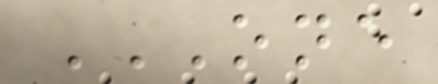ONE
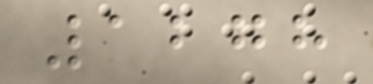1278
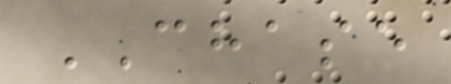CHASE
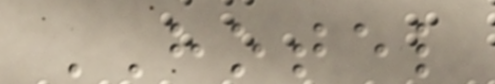HOTEL
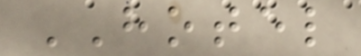HOTEL
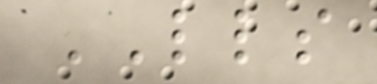LLS
